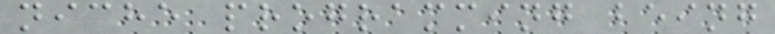niche programming being
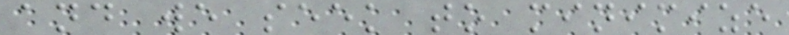and we seek to minimize
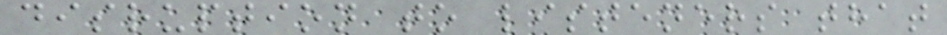disruption to listeners that
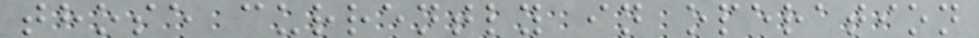those currently in operation
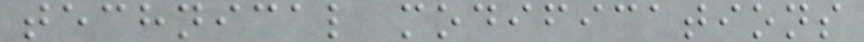technical modifications
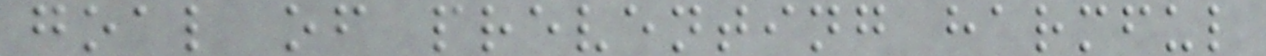goal of preventing harmful
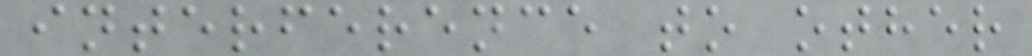interference to other
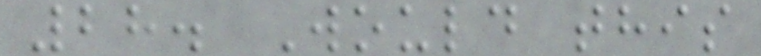28. Would this
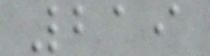219
